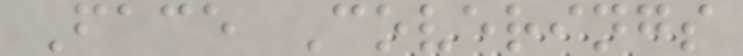Face Coverings
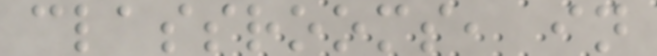classrooms, in
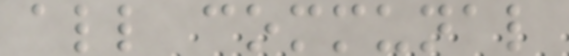all communal
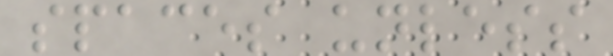spaces unless
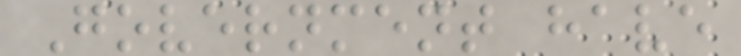Government have
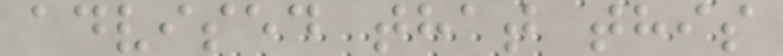advised that this
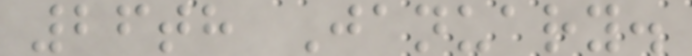26th January.
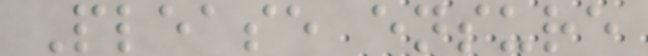Please ensure
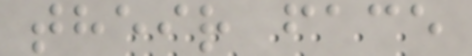their face
